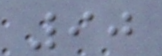90
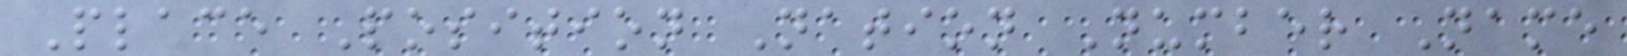Place Position Nation Number Name
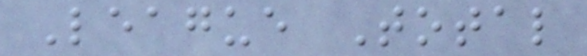League Total
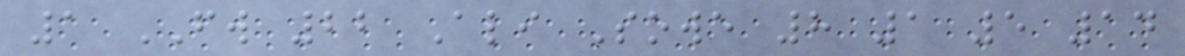1 FW 22 Ali Sowe 8 1 5 14
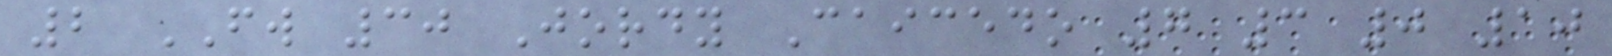2 FW 30 Jordy Caicedo 7 3 0 10
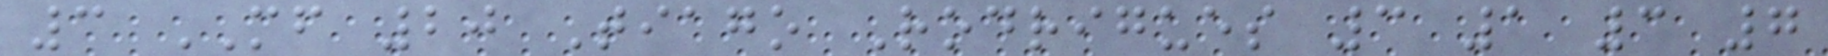3 MF 20 Tiago Rodrigues 3 1 3 7
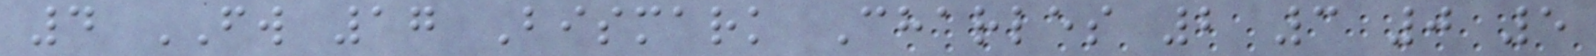4 FW 17 Bismark Charles 2 3 0 5
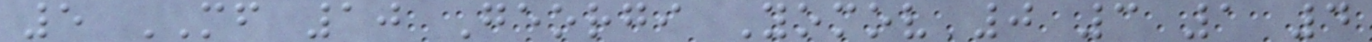5 MF 10 Georgi Yomov 0 3 1 4
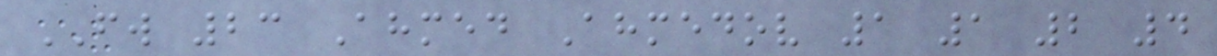FW 23 Ahmed Ahmedov 1 1 2 4
